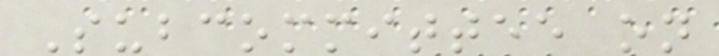Subcommittee on
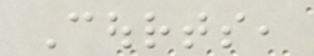Courts,
